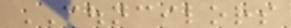COUNCILORS
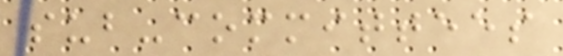sub-committees
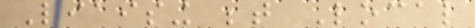Liaising between Local
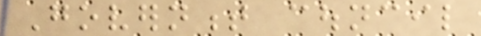Government council
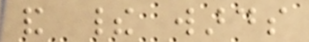and their wards
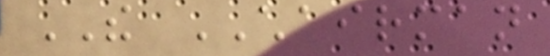THE CHAIRMAN
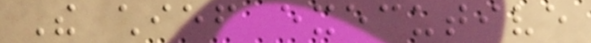The chief executive
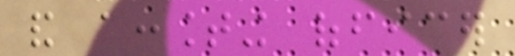and accounting officer
